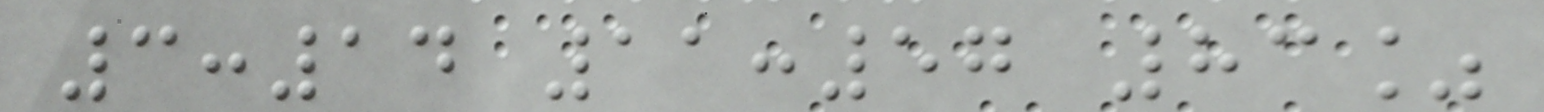3:14 11:57 83%
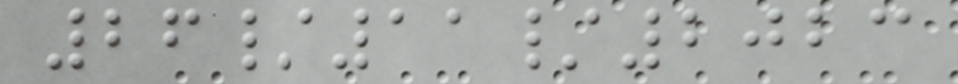26/11/2023
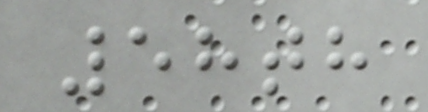58th
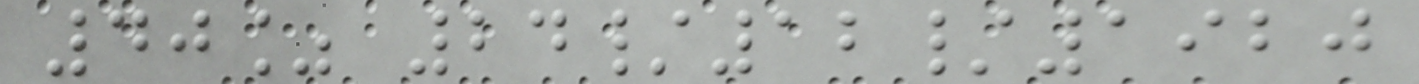40% 24/12/1920
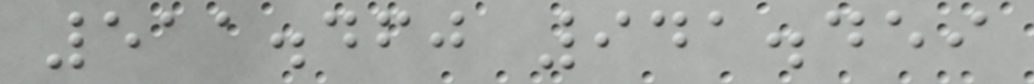511.460 941.459
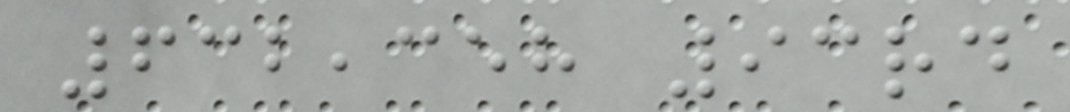632,358 93rd
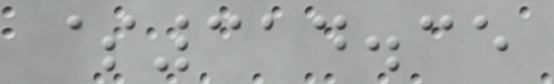$314.35
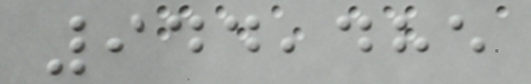944,485
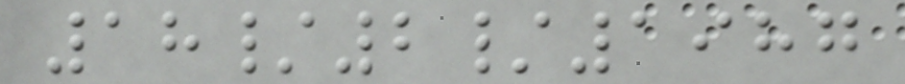18/2/1987
